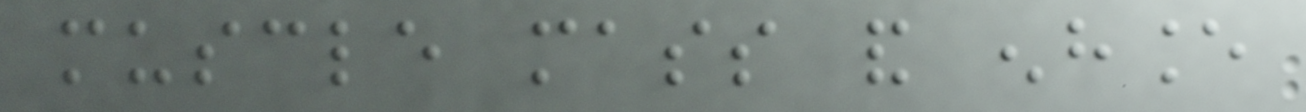muscle mass and enhance
